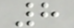8
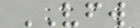VFW
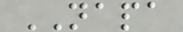NAPA
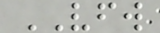VFW
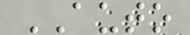AUTO
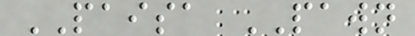PAISA PAWN
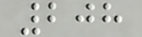208
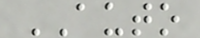AUTO
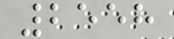2558
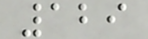129
